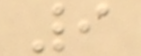9
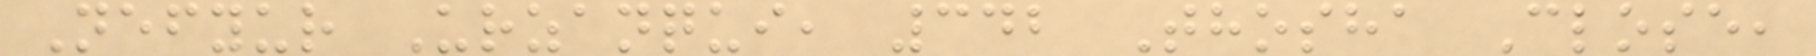Nefyur Urzanqui, 342 Thosha Close,
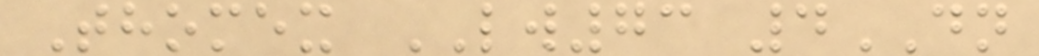Thomex LW73 4DN
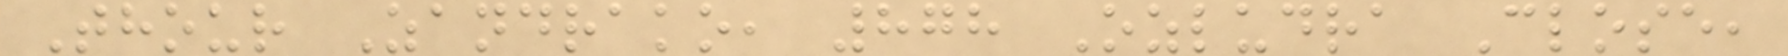Thour Zandrako, 878 Ozludra Close,
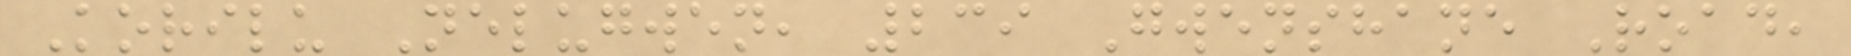Korilu Nelugwen, 239 Gwenshane Road,
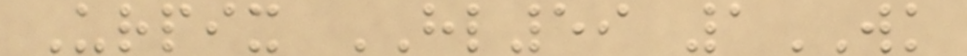Urpix HL59 1WK
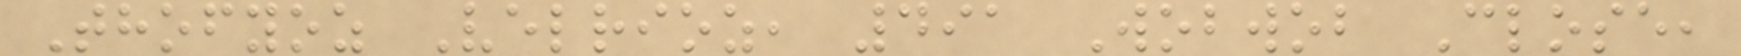Thofyoz Velrioz, 491 Wobwob Close,
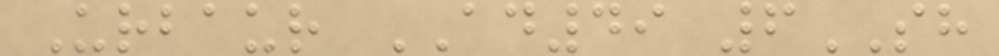Urbaur AD49 6SH
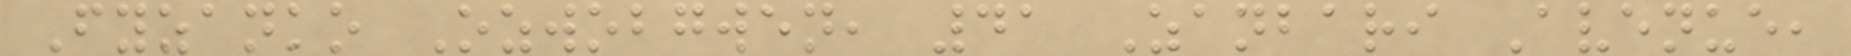Fyzanko Ozwobgwen, 41 Zanbari Avenue,
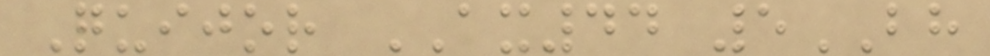Quijor AX44 5BH
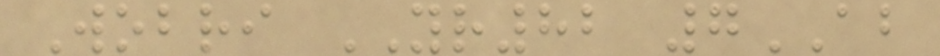Wobri YR82 7AB
